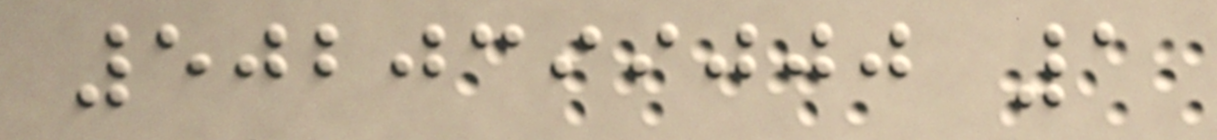5020399000 1
